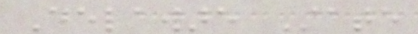Delaware State
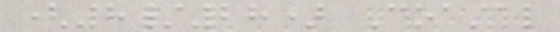(8/28) Coastal
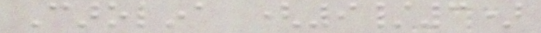Carolina (9/3)
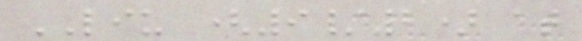LIU (9/2) at
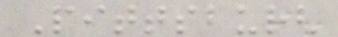Pittsburgh
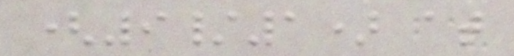(9/1) at
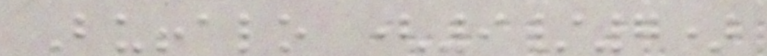Buffalo (9/7)
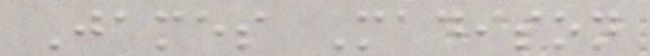James Madison
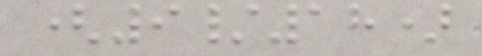(9/18)
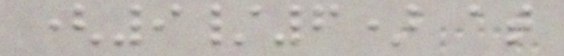(9/6) at
